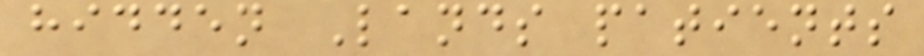hidden Lands patients
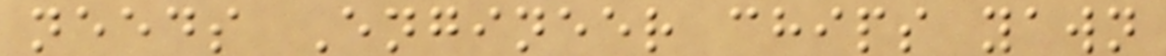needs Engineer chips yawn
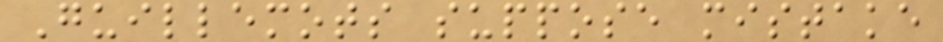Guillemots suppose mistake
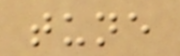tune
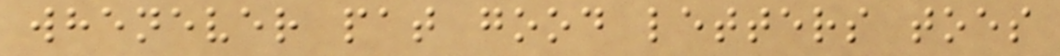whenever pat good letters toes
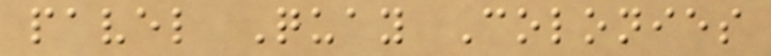pavel Quay Colonies
